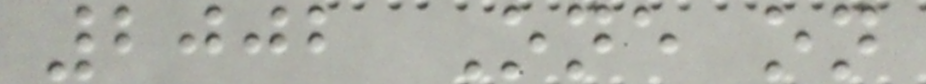2002 One on
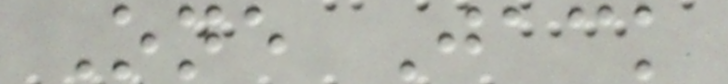One Jack
